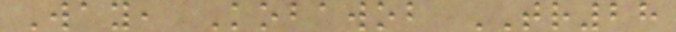Way, Kobawob TR28
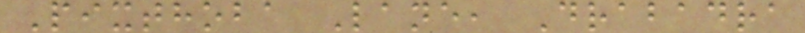Pixthoba Lane, Drabadra
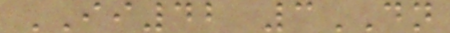II42 3DN
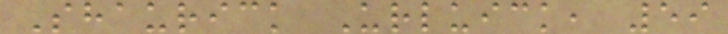Shaurick Urluick, 59
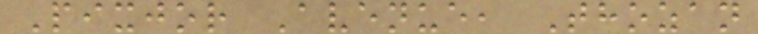Pixjor Avenue, Thozan
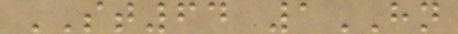ST64 1HN
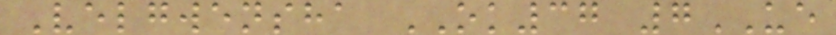Velgwensha OK37 7UE
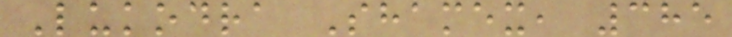Lukodra Shamex, 385
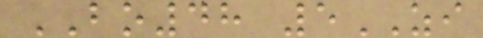BO48 5ZI
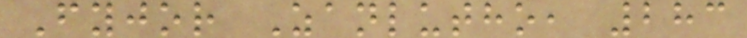Fyjor Zanlutho, 283
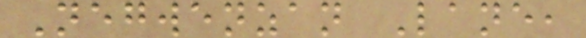Negwenzan Lane,
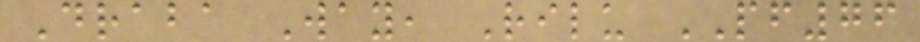Draba Way, Rilu PF76
